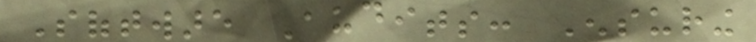Software Audits: Ensuring
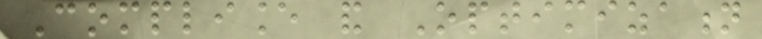Compliance and Optimization
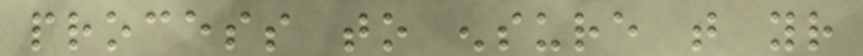process to ensure that your
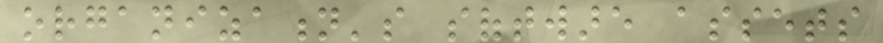organization's software assets
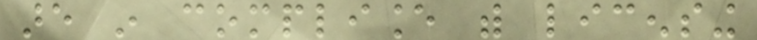are in compliance with licensing
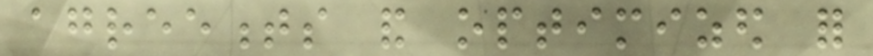agreements and optimized for
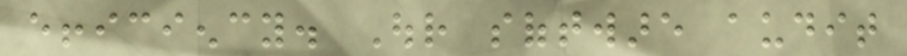efficiency. Our software audit
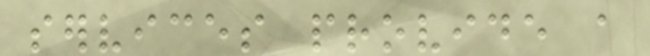services provide a
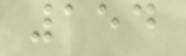154
